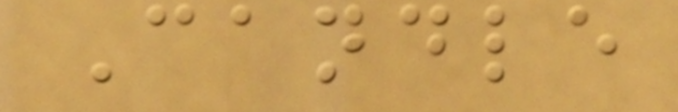Candle
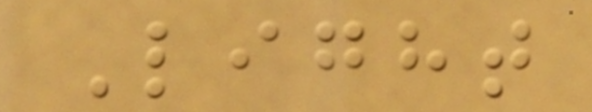Light
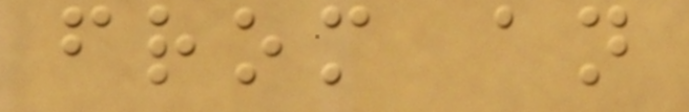from an
